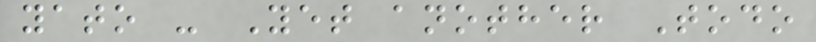yato - Yet another Todo
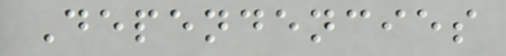Dependencies
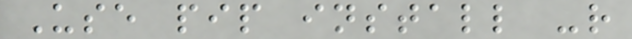Use pip install -r
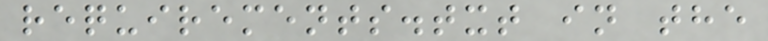requirements.txt in the
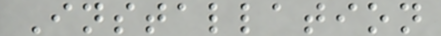Installation
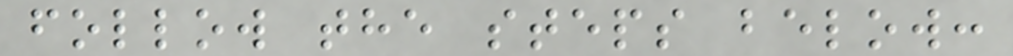follow the steps below:
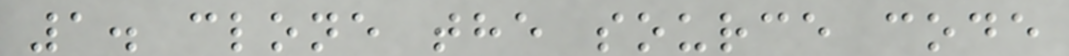1. clone the source code
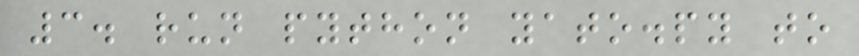3. run python yato.py to
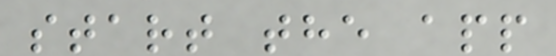start the app
